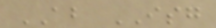ABOUT ISG
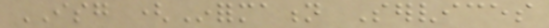ISG (Information Services
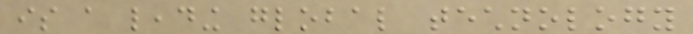is a leading global technology
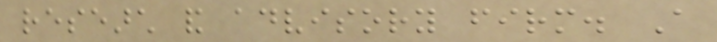research and advisory firm. A
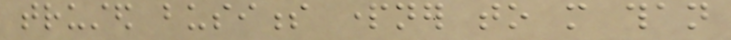trusted business partner to more than
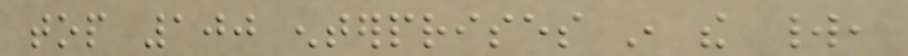top 100 enterprises in the world,
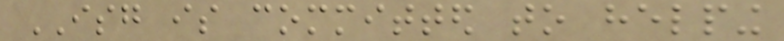ISG is committed to helping
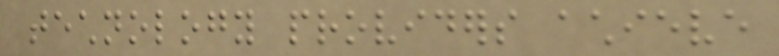technology providers achieve
